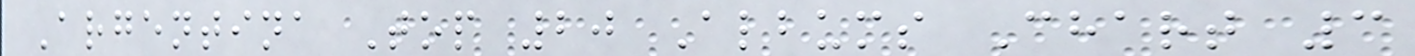Argentina Top 20 Albums Chart 3
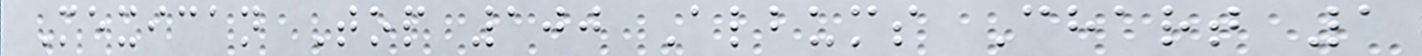Mexican Top 100 Albums Chart 1
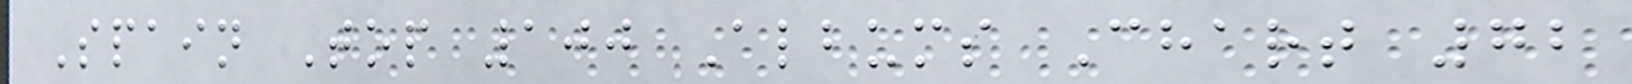Spain Top 100 Albums Chart 72
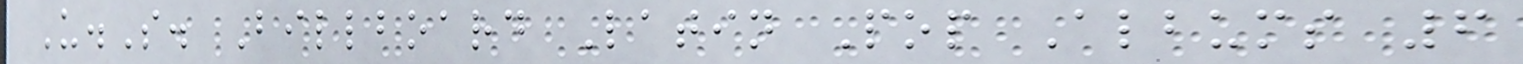U.S. Billboard Latin Pop Albums 6
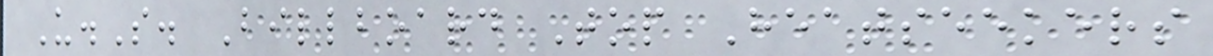U.S. Billboard Top Heatseekers
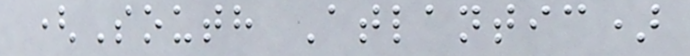(South Atlantic)
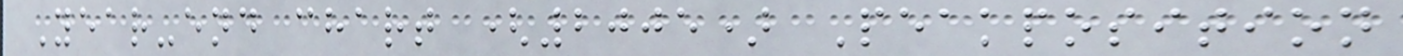Year-end chart (2005) Peakposition
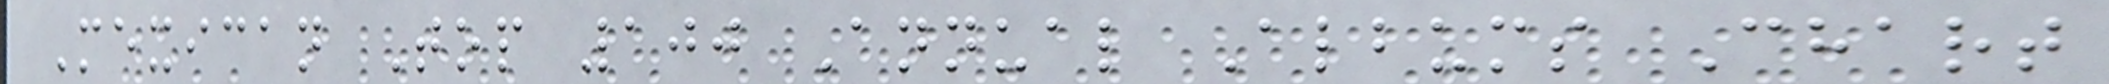Mexican Top 100 Annual Albums Chart
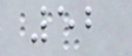52
